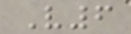V6
